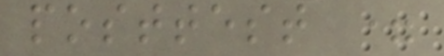posttest =
